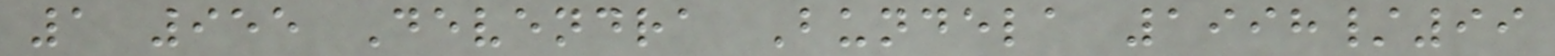1 955 Devendra Bundela 1998/99
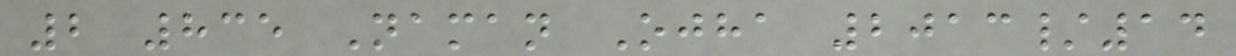2 835 Naman Ojha 2013/14
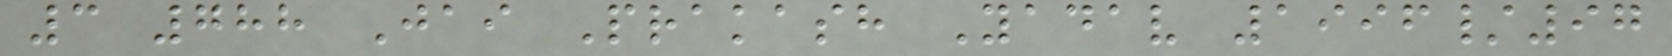3 788 Jai Prakash Yadav 1996/97
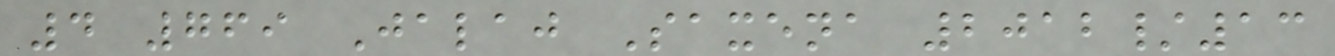4 769 Jalaj Saxena 2012/13
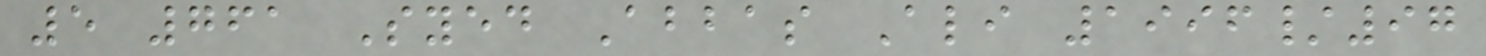5 761 Syed Abbas Ali 1996/97
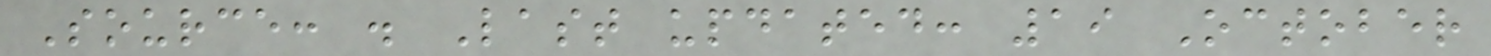Source: . Last updated: 19 October
